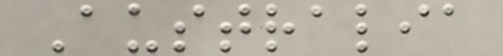Australia
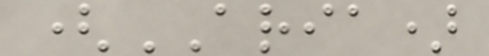(ARIA)
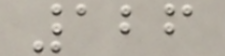126
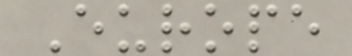Europe
